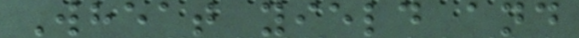Wheat yield and
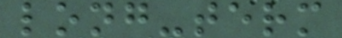long-term
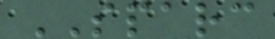SPARC
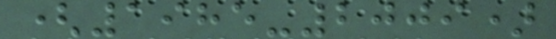(1985-2009)
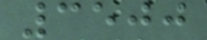3500
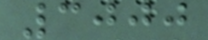3000
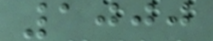1000
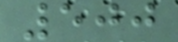500
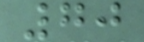70
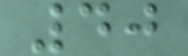40
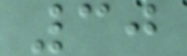30
